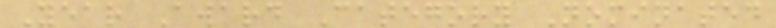Year Award Category Nominated
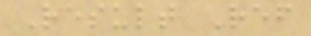Result Ref
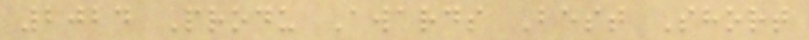2024 Produ Awards Best Short
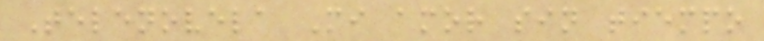Telenovela Mi amor sin tiempo
